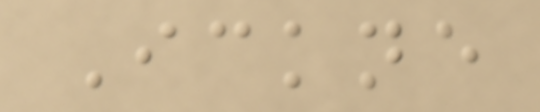Ickne
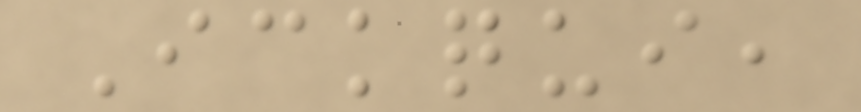Ickqui,
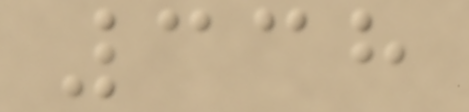338
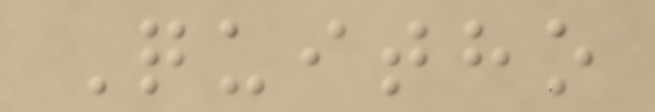Quitho
